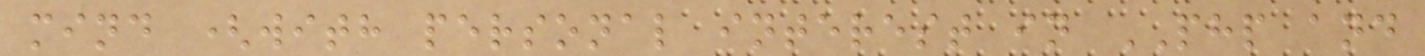mind (with personal interest in PHP and
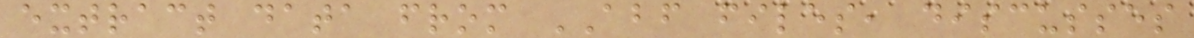extract data from ABF files, discusses
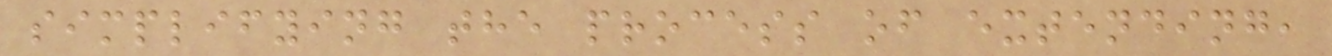simplifying the process of extending,
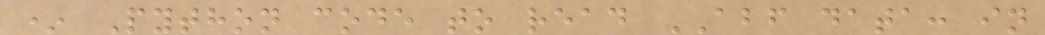* Python code to read ABF data: in
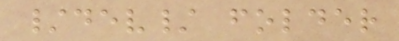/dev/ folder
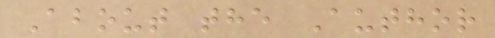About the Author
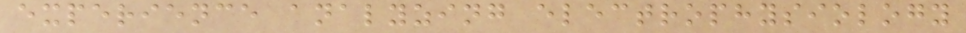experience analyzing electrophysiology
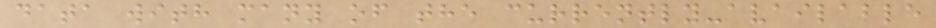data with many of the currently-available
